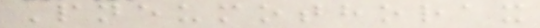Pneumothorax
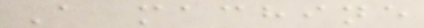A machine
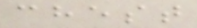chest
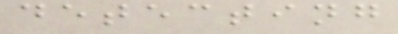detecting
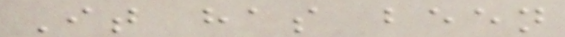It has been
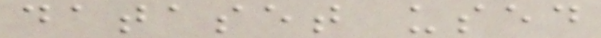dataset used
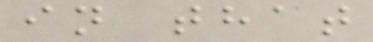in that
